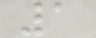1
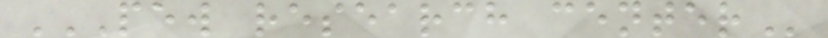PEW RESEARCH CENTER
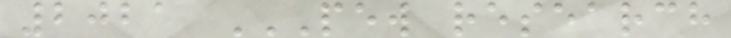2021 PEW RESEARCH
